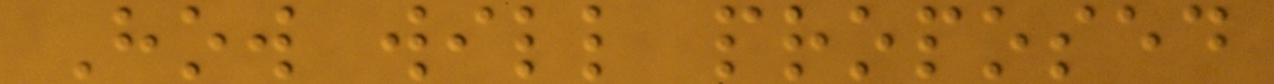How will proposed
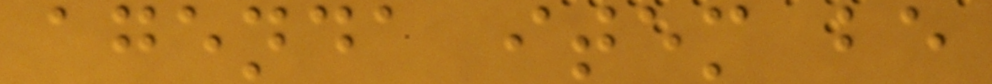agenda item be
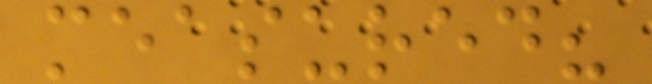measured?
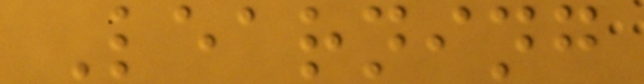Learning
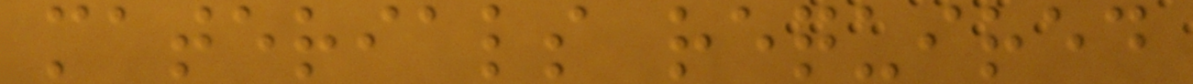materials required
